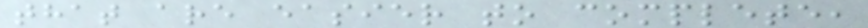that are easier to complete,
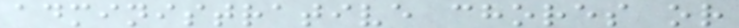administrative chores or
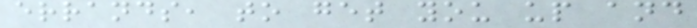errands, to get you up and
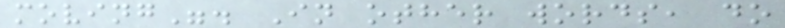moving". In other words, do
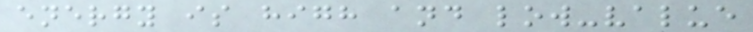energy is high and low-value
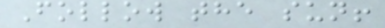Follow the sun!
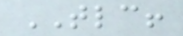TLC!
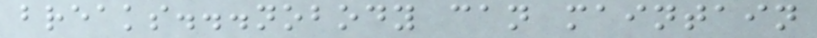breaks...nobody can maintain
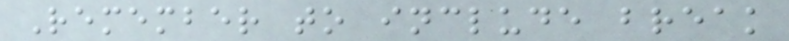Remember to include break
